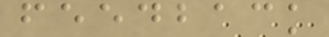feedback
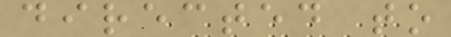directed to
